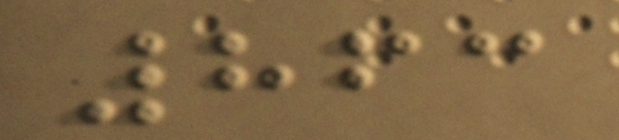863
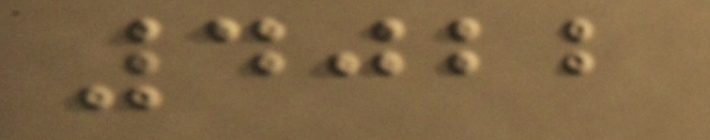4022
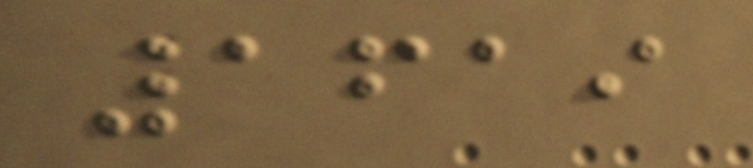1619
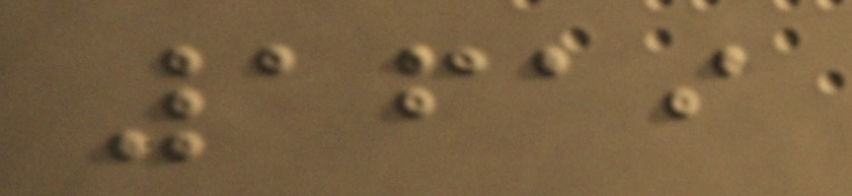1619
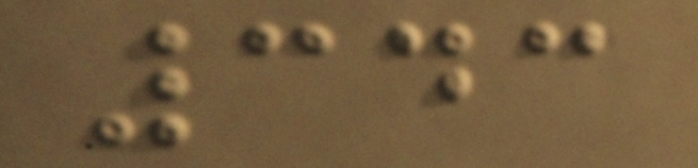343
